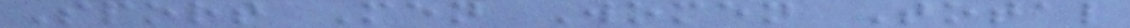Sport Men Women Total
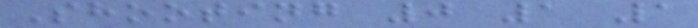Shooting 0 1 1
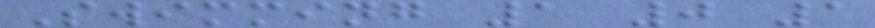Swimming 1 0 1
